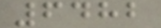6482
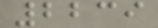2239
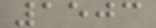1503
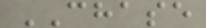CHASE
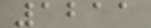1211
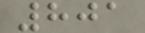801
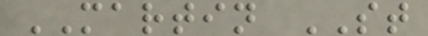MARTIN ST
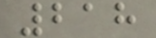218
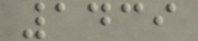1439
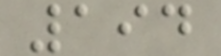194
